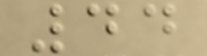44
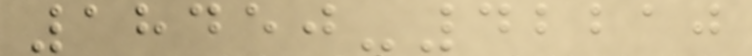18450-42210
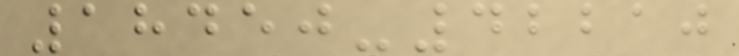18450-42210
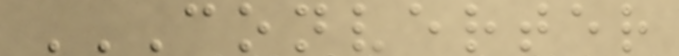CONVERTER
